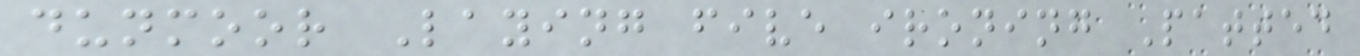dunmoor Laying five ironing Patted
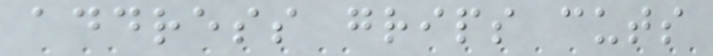address grips cuts
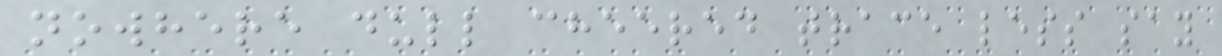nowhere dull cheered trace less say
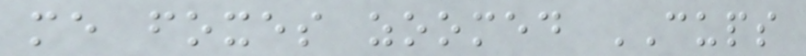me foxes zoomed CUPS
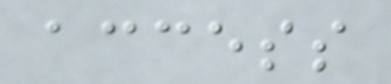access
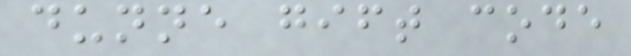dunne gift code
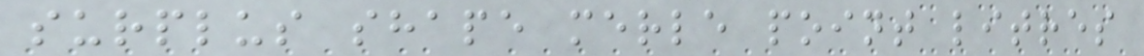surplus shape merle point litres
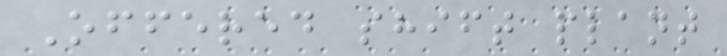Offered shift plant
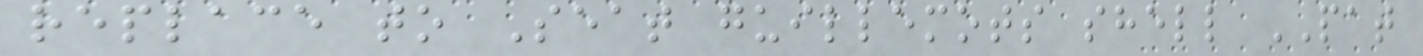replace to Seat guillemots shell PAT
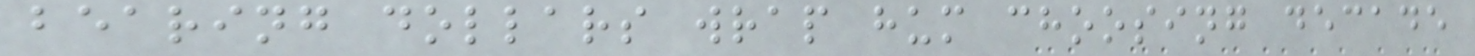bearing dollars wrap hum choosing decade
